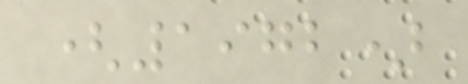(1972)
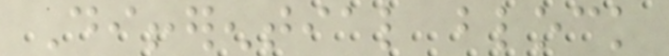Differential block
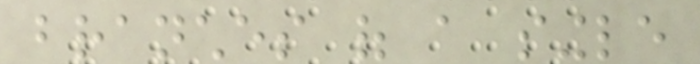branches of a single
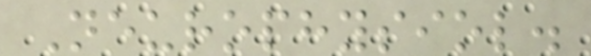Neurophysiol.
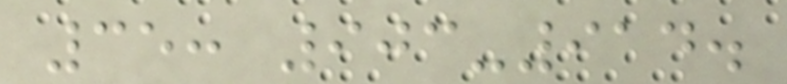35: 903-914.
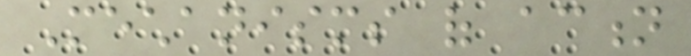Mechanisms of action
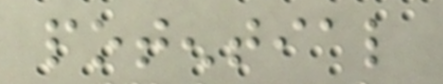potential
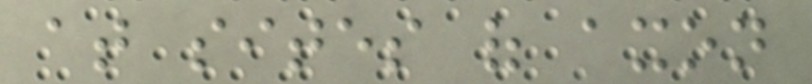at sites of axon
